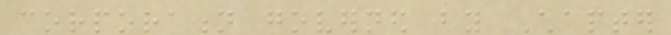corporation governed by Chapter
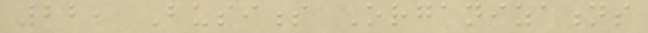22, Business Organizations
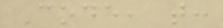Code, that:
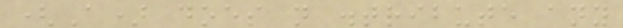(A) does not distribute any
